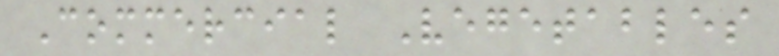Commercial Vegetables
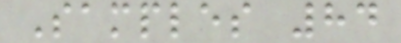Samples 84
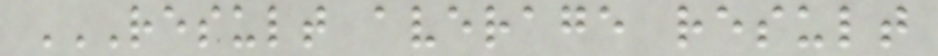RESULT AVERAGE RESULT
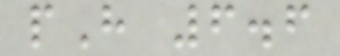pH 6.6
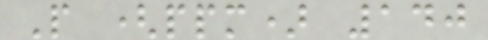P (ppm) 140
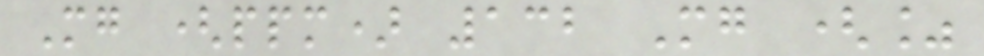Mg (ppm) 132 Mg (%
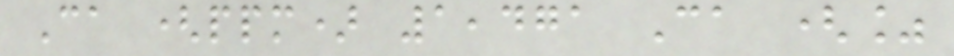Ca (ppm) 1,471 Ca (%
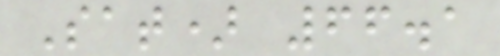Sat) 66.1
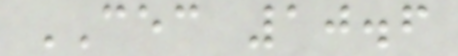CEC 10.6
